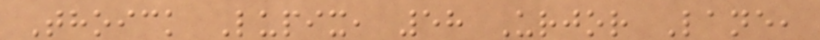Thoick Lupix, 58 Urjor Lane,
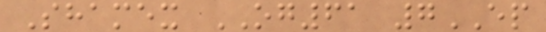Shamex OG61 7EP
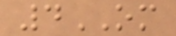4OM
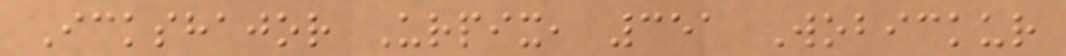Ickshajor Urpix, 351 Wobickur
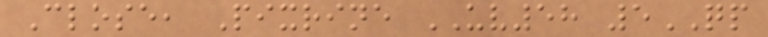Close, Pixrine UV58 5QP
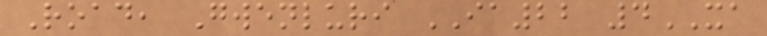Road, Gwenluri IA22 4XA
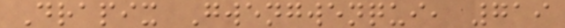Drapix Gwengwenqui, 719
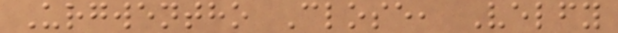Urgwentho Close, Velfy
